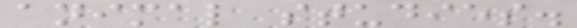animal studies.
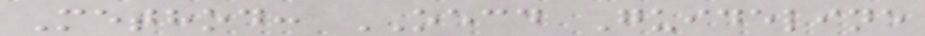Method: OECD Guideline
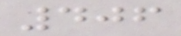406
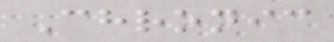Chronic
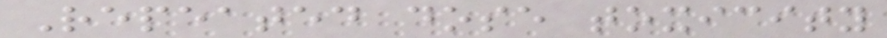Repeated dose toxicity
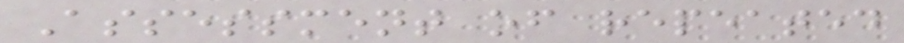Assessment of repeated
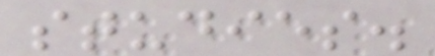studies.
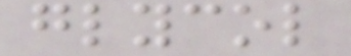glycol
